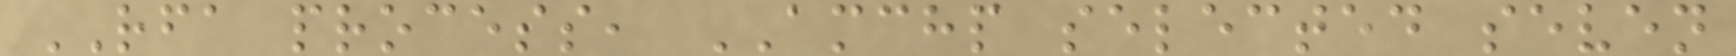RFA process, AMCHP selected seven
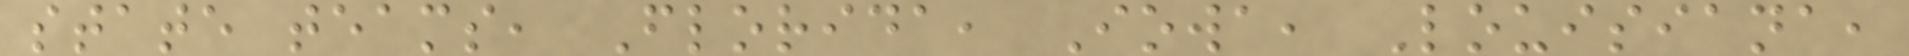state teams, Florida, Iowa, Louisiana,
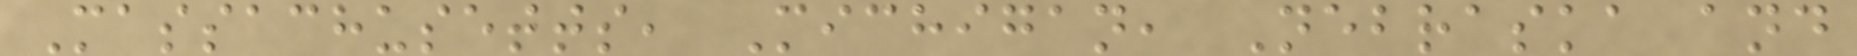Massachusetts, Michigan, Nebraska and
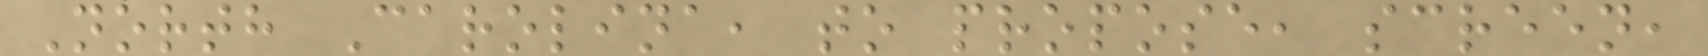North Carolina, to propose, screen,
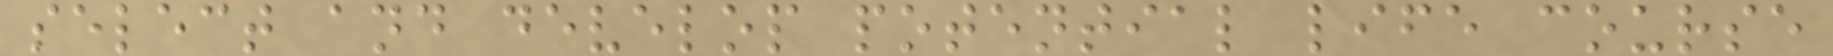select and develop potential life course
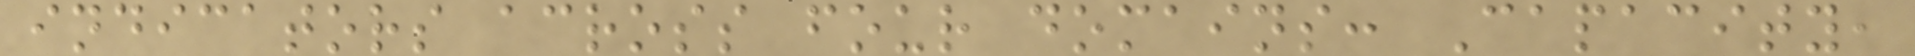indicators across four domains: Capacity,
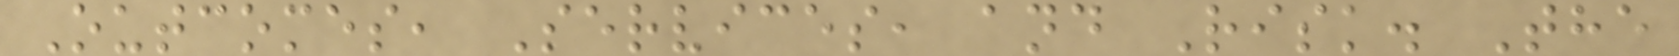Outcomes, Services, and Risk. The
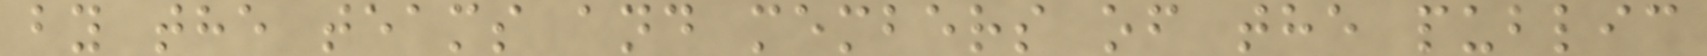by the teams and members of the public
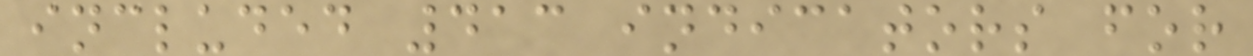included 413 indicators for
